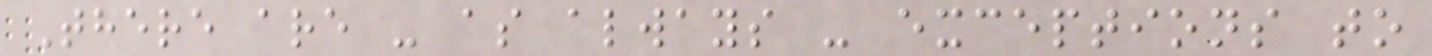There are - as always - exceptions to
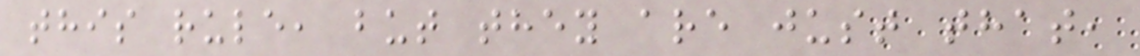this rule, but they are just that,
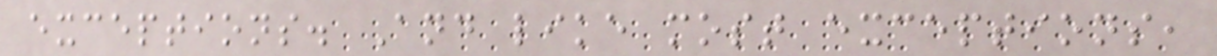exceptions. And like most exceptions,
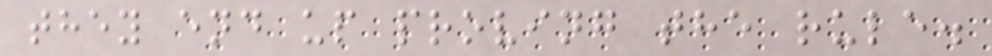they end up proving the rule.
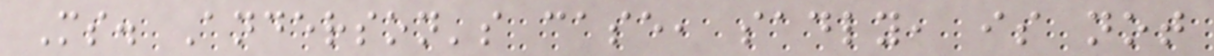Ms. Anderson's case, sadly, is not
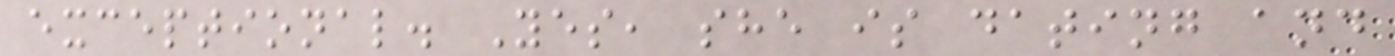exceptional. Yes, she is dating and
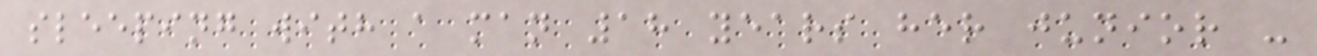sleeping with a man 18 years her junior -
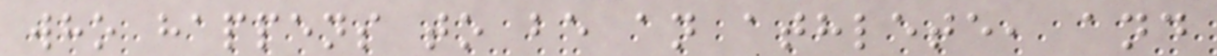who happens to be an athlete, and
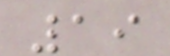19
